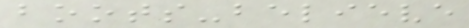boots-believe
